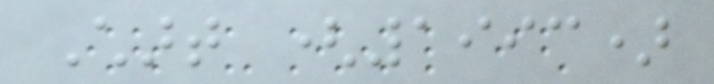Chart (1993)
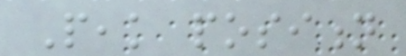Peak position
